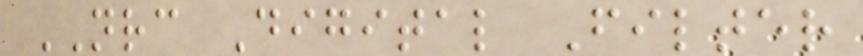NRC Digital Filter
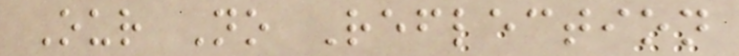Our No Reflection
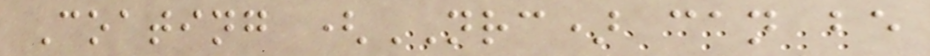Coating (NRC) can be
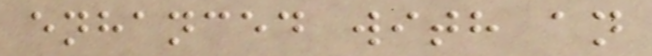enhanced with an
